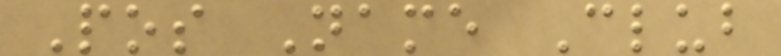Pos Name Club
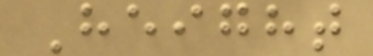Height
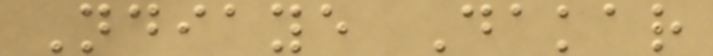Ndiaye Dakar
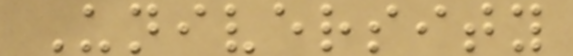University
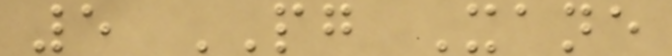5 PG Xane
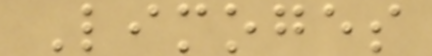Limoges
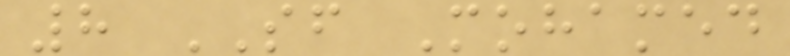8 SF Mohamed
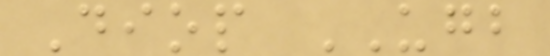Diop UGB
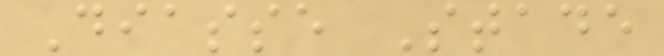Diasse Stade
